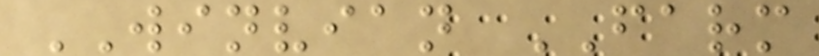WINVIAN FARM
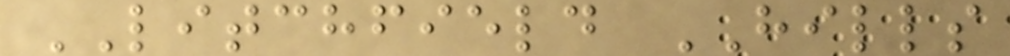LITCHFIELD HILLS
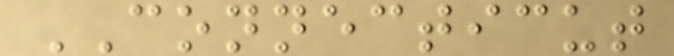CONNECTICUT
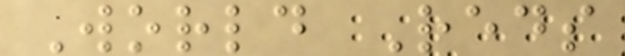World Reds
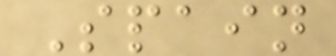Spain
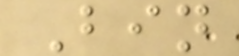Bin
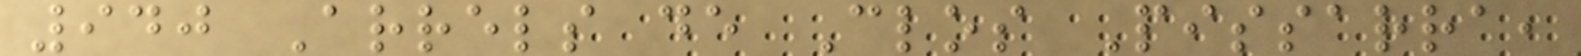940 Arrels de Clos Pissarra,
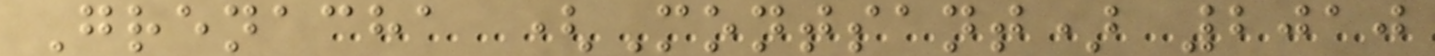Grenacha (Montsant) 2010
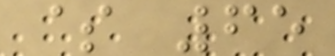$ 65
